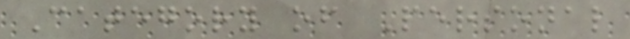Category of Personal
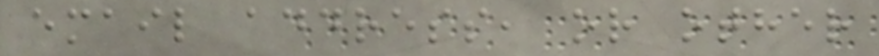email address, or other
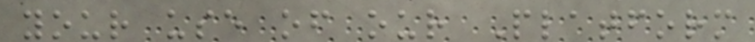your use of our Platform
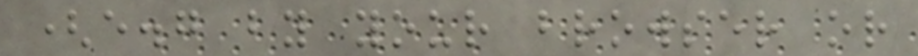(e.g by your browser or
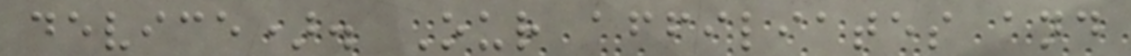device). Our affiliates and
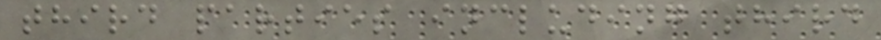third parties including third
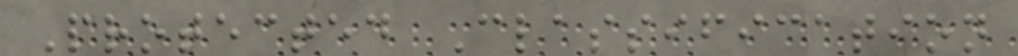Protected Classification
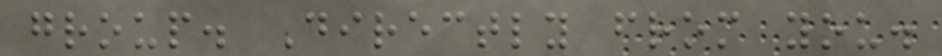group. Directly from you.
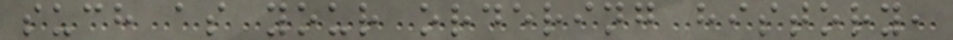such as your ordering history,
